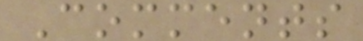Comments
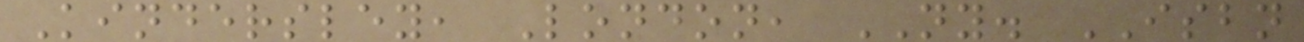Kindersley, London, NY. ISBN
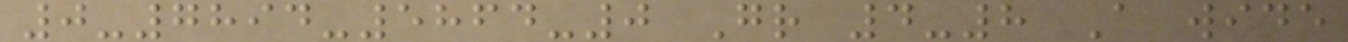0-7894-5864-0 Gr 4-8 A wide
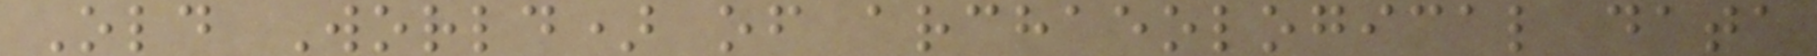Old World) of archaeological data
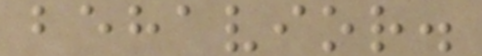behavior.
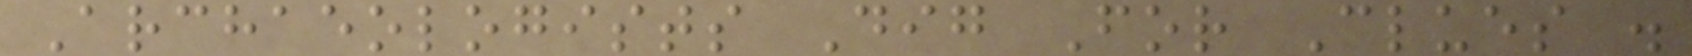Archaeologists Dig For Clues .
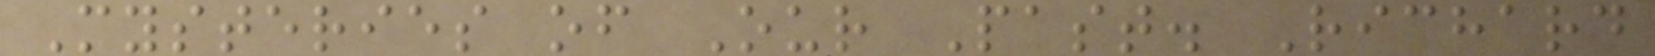Mysteries of Our Past. Richard
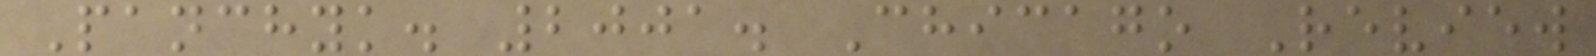Panchyk. 2001. Chicago Review
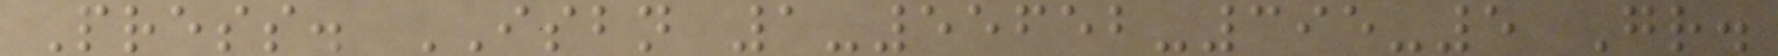Press. ISBN 1-55652-395-5 Gr.
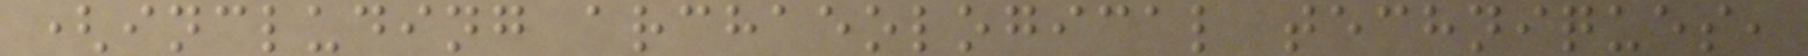(including archaeological techniques,
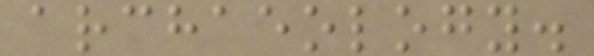archaeology.
